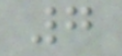7
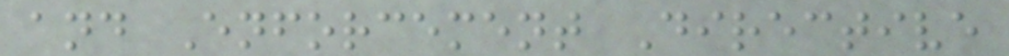and Enforcement Directive
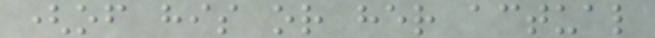(of his or her actual
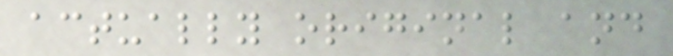actually original and
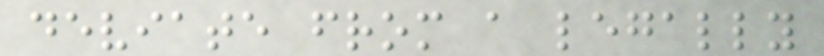deviate from a legally
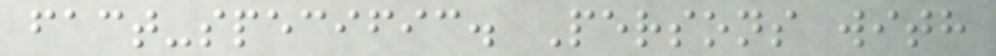fact-specific. Persons with
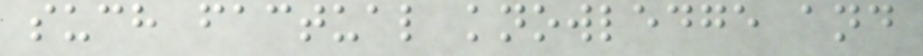such factual knowledge and
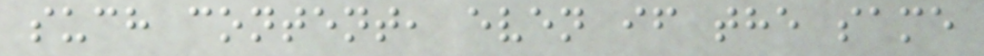such content, even if the same
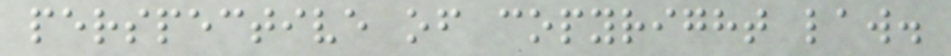perspective of copyright law.
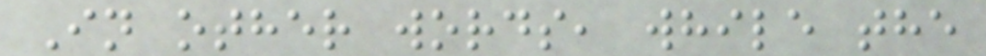In other words, while the
